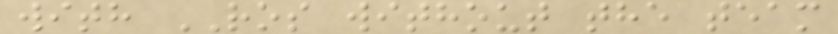with ROS without the team
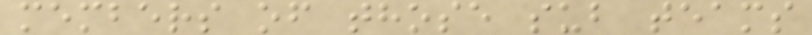members of those sub teams
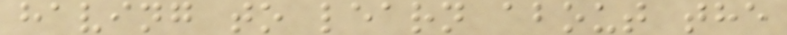having to learn about the
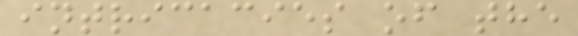intricacies of the
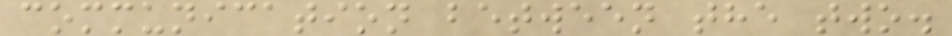communication between the two.
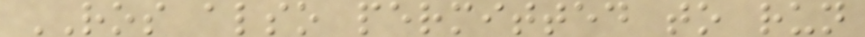ROS also permitted to run
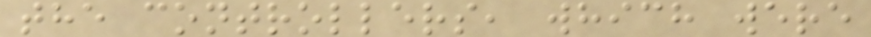the controllers, which were
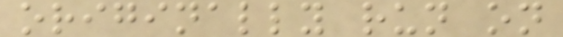originally run on
